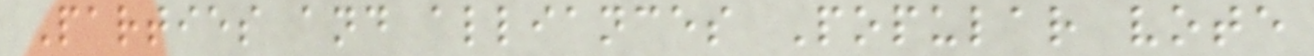Parties and alliances Popular vote
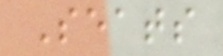Seats
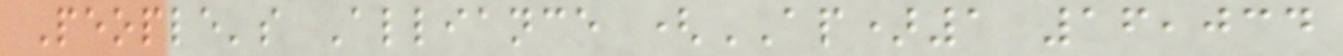People's Alliance (AP)1 16,034
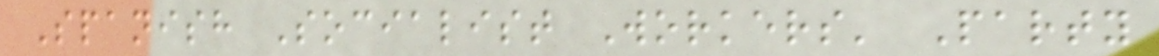Spanish Socialist Workers' Party
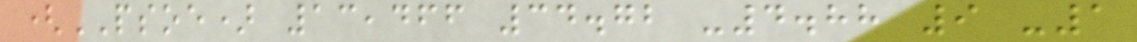(PSOE) 13,466 34.72 -4.88 9 -1
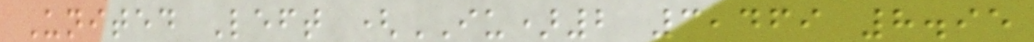United Left (IU)2 3,469 8.95
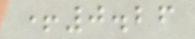+0.26
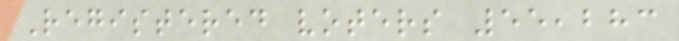Registered voters 55,283
